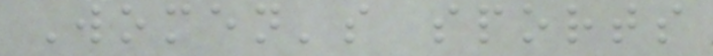Women's sports
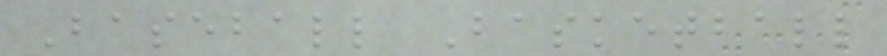Baseball Basketball
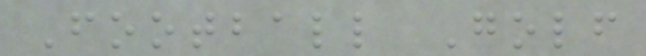Football Golf
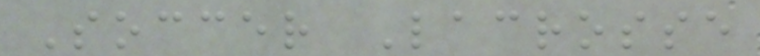Soccer Lacrosse
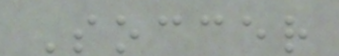Soccer
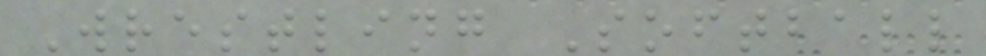Wrestling Softball
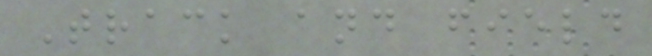Track and field
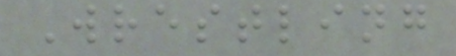Wrestling
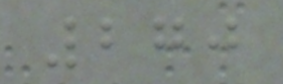270
